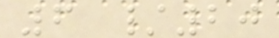6 /20
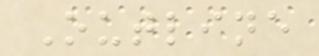Outline
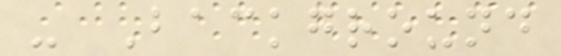- Background
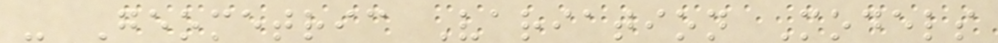- Geometric Variation Models
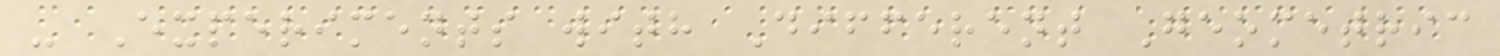- Experiments with Different Geometric
